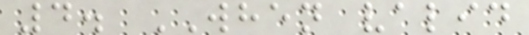4. WHEN valid
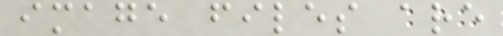image files are
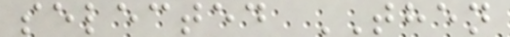selected THEN
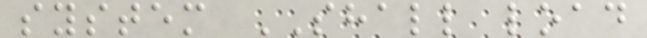system SHALL load
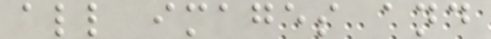all images and
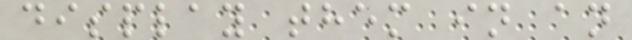display them in an
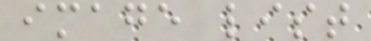image list
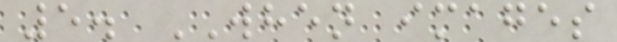5. WHEN images
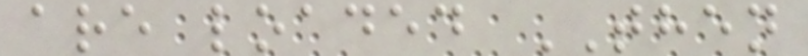are loaded THEN
